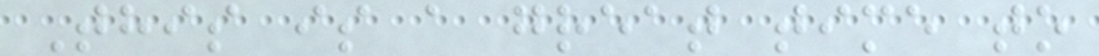This is a great time to
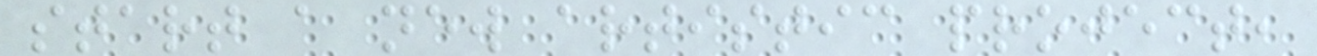start a new artistic project,
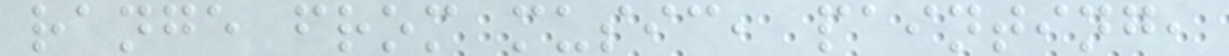range from music, painting,
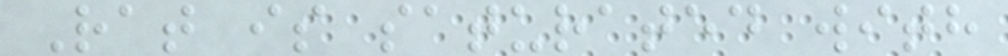Rat is saturated with
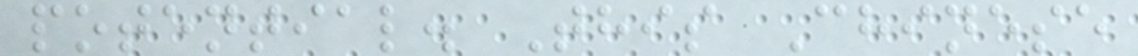potential. This Chinese
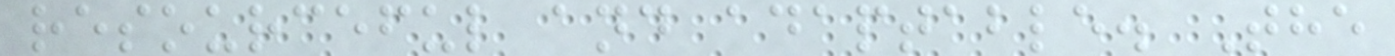resourceful and adaptable. The
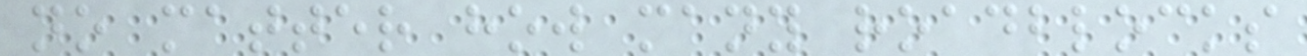no matter how many roadblocks
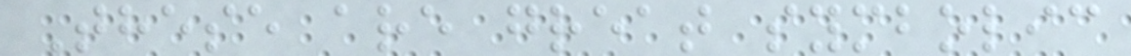These are great symbolic
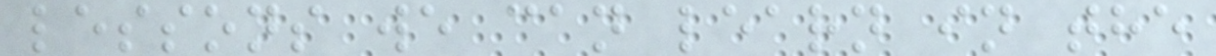lessons we can learn in the
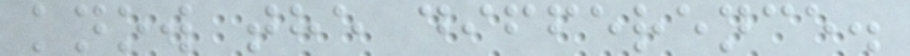know the difference.
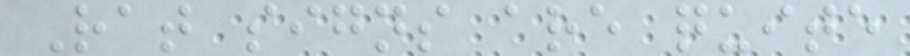Rat signs are quite
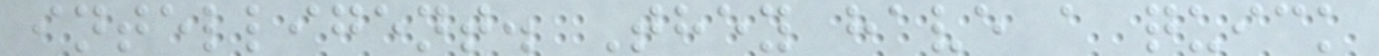intelligent. They have a quick
